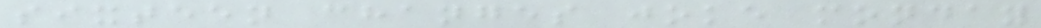sixteen changes joke monday
